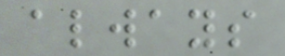always
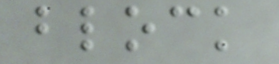block
